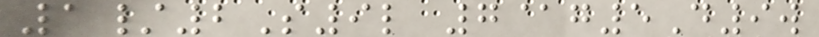1/2S9l 7@g5D9w
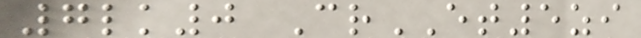7lk0 CrET5zi
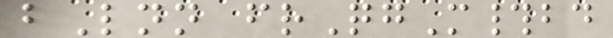bLnn frQgM#bd
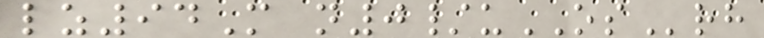lz94M n0/uOSrh
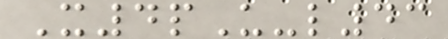X4pU-l43
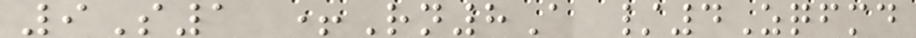9S1 +Rn8A /4Zqfmd
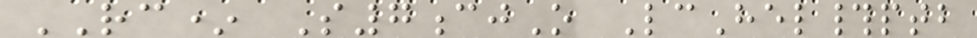RC* S7cjO LcHel#ptb
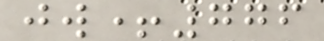jw+776
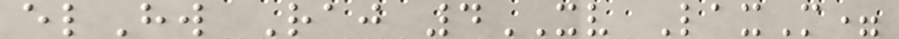elHw Raj 4XV LaxM=
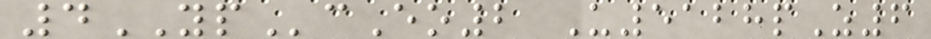4YPcEo2 U5128pZ6
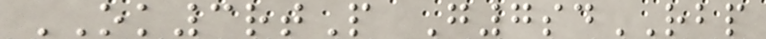OK3rtP G7sdRBP
